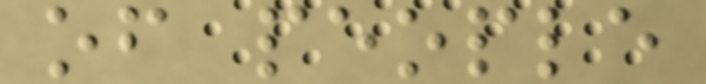of people
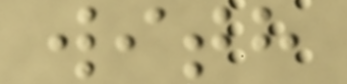with
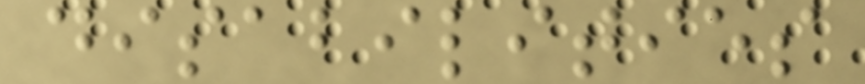disabilities
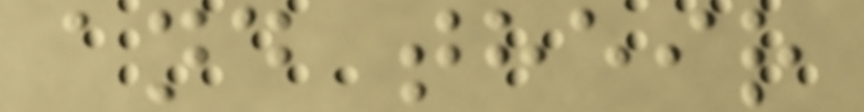and their
